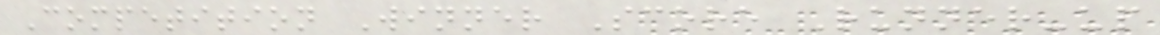Competition Winner Score Runner-up
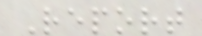Report
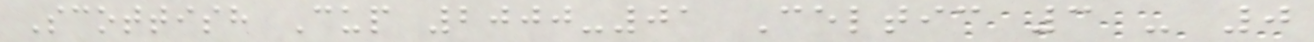Scottish Cup 2000-01 Celtic 3 - 0
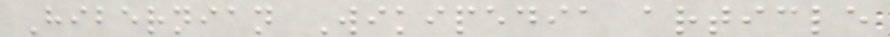Hibernian Wikipedia article
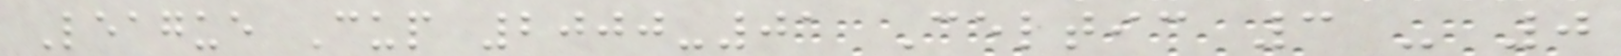League Cup 2000-01 Celtic 3 - 0
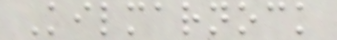Kilmarnock
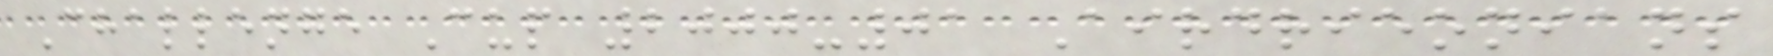Challenge Cup 2000-01 Airdrieonians
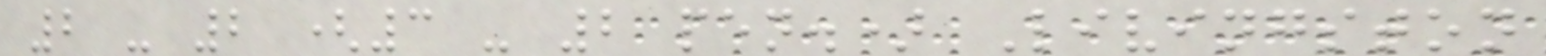2 - 2 (3 - 2 pen.) Livingston
